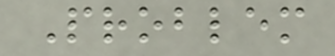Problem
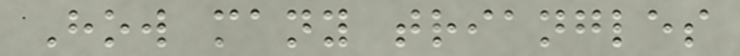How many triangles
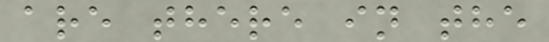are there in the
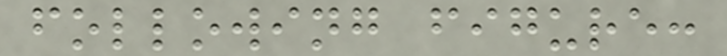following figure:
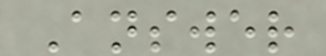Answer
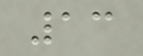13
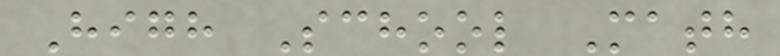High School Math
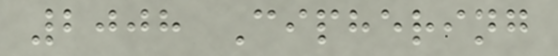2008 Ciphering
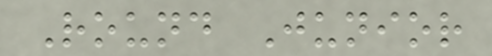Round Junior
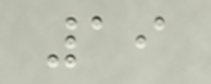19
